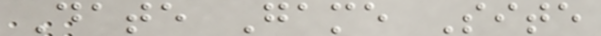Date Game Site
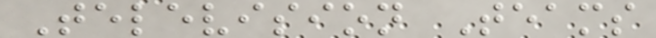Television Teams
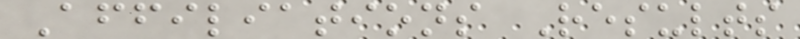Affiliations Results
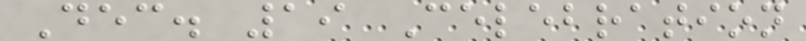Dec. 19 Celebration
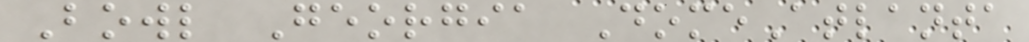Bowl Georgia DomeAtlanta
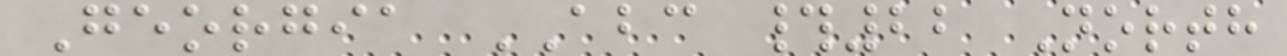Georgia ABC #22 North
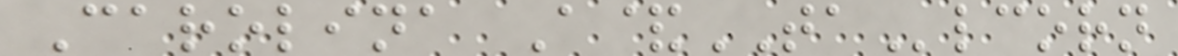Carolina A&TAlcorn
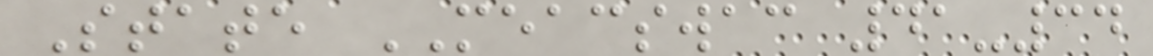State MEACSWAC 41-34
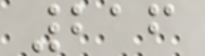216
